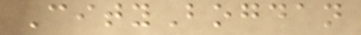CityBogdan
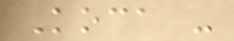Koca -
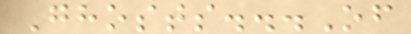Ghosts...Of
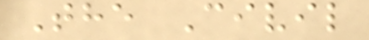The Civil
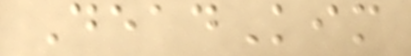DeadKim
